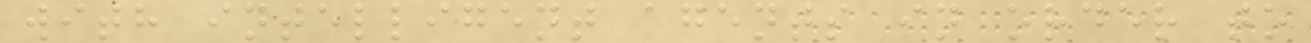with intelligent agents in order to
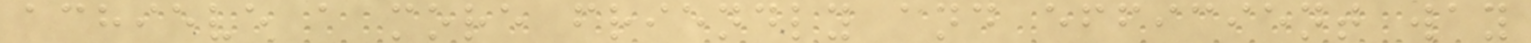achieve a more friendly and efficient way
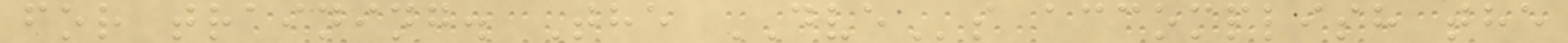for training. The DVEs accomplish the
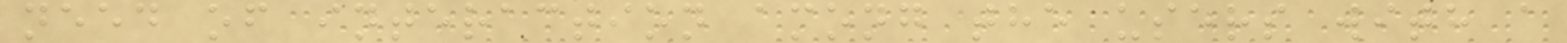need of interaction among the users with a
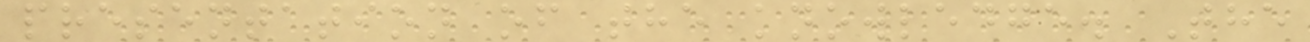presentation of the knowledge. The
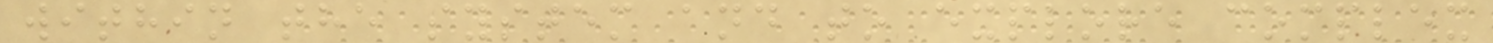within the system and to explore complex
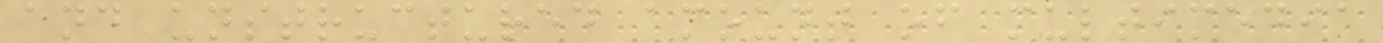and unstructured amount of multimedia
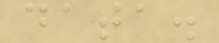data.
